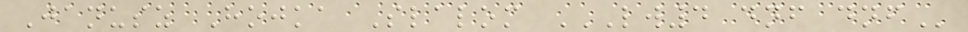Janusz Hojka Slalom LW4 DNF DNF
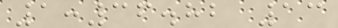1:36.82 13
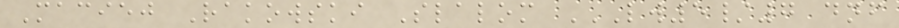Maciej Rakowski Slalom LW5/7 DNF
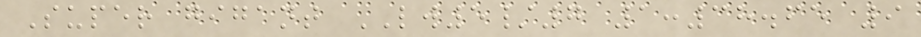Super gigant LW5/7 1:38.65 9
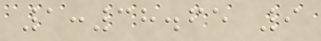1:38.65 9
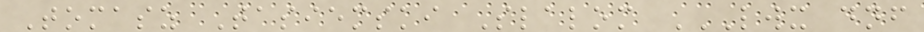Tomasz Tasiemski Slalom LWX DNF
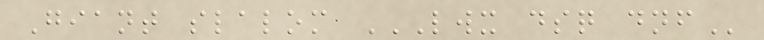Giant slalom LWX DSQ DNF
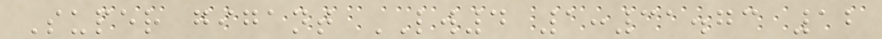Super gigant LW4 1:31.73 12
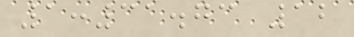1:31.73 12
